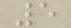5
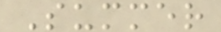Summer
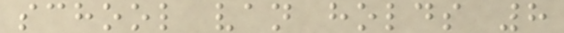school van holds 8
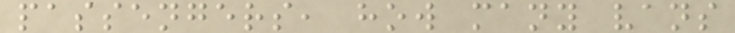passengers, how many vans
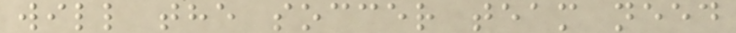will the soccer team need
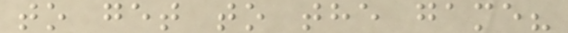to get to the game?
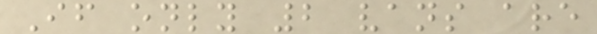If only 2 vans are
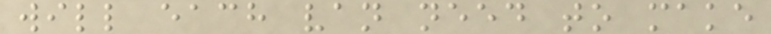will each van need to make
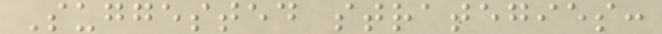Suggested strategies:
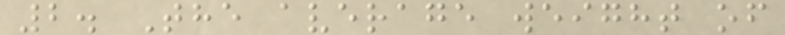2. The average weight of
